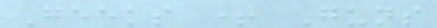Geeks + Guns
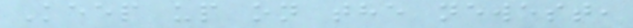Keep up on the newest,
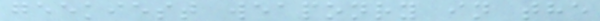geekiest weaponry in the
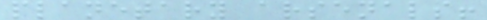planetary arsenals!
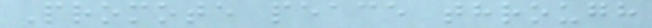Promote peace through
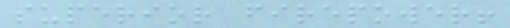superior firepower!
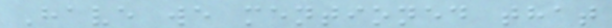Have we mentioned that
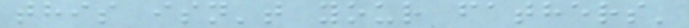this isn't your fathers'
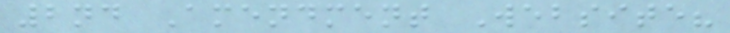2nd Amendment Website?
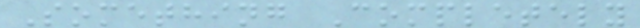Something Completely
